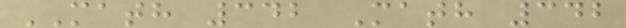MATH 342 Math 342
